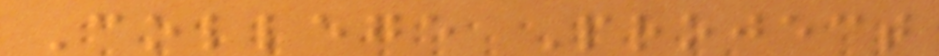College Project
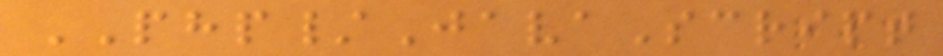PHP/JavaScript
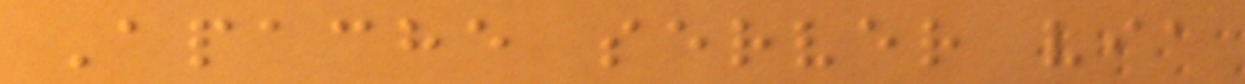Apache server via
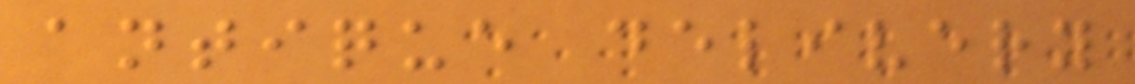antique delivery
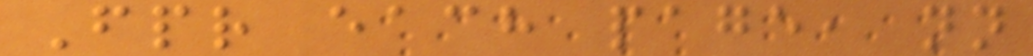Fpr each page, nn
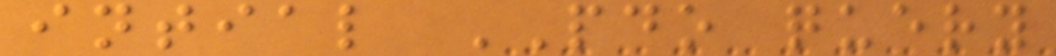intial PDO query
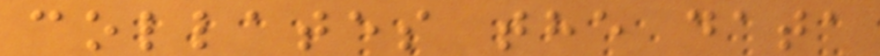collates the data
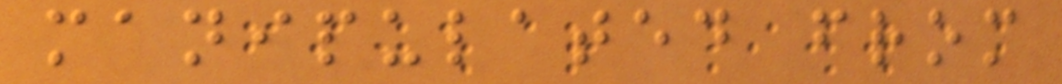manipulated from
